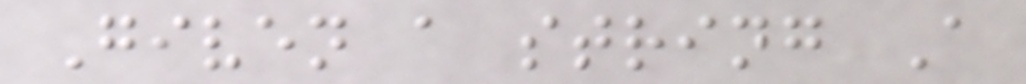Given a string A
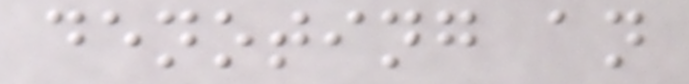denoting an
